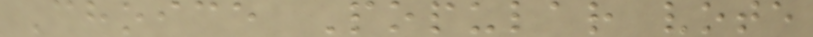Choice Popular vote
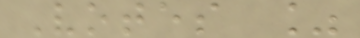Votes %
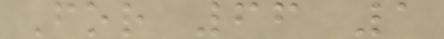For 66 1
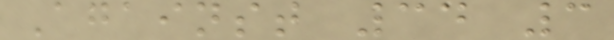Against 34 3
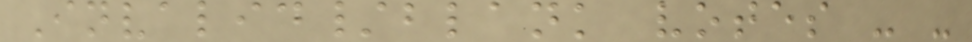Invalid/blank votes - -
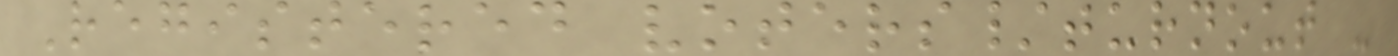Registered voters/turnout -
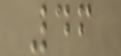46
